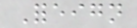Foreign
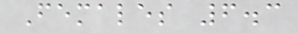Females 6.3
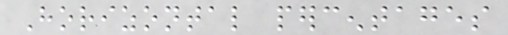Horizontal percentages
